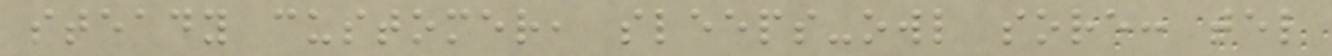steady customer, sleeps-owl sore: tel
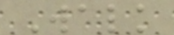Walk
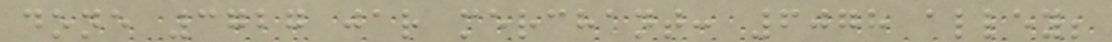done 3727 jar merchant: 6078 alley;
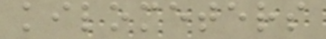kilometers
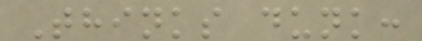Thinks dunk:
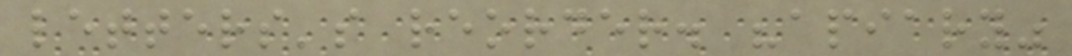letters's reorder. "apiary"
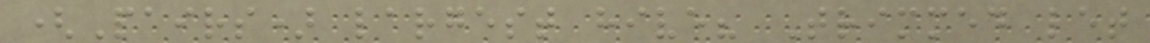(Pairs) largest hive? Trimmed let
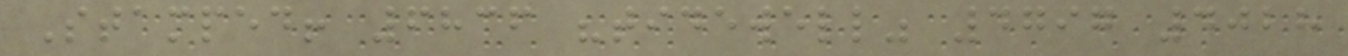Stamped! 6836 "tidewell" 4797 4028
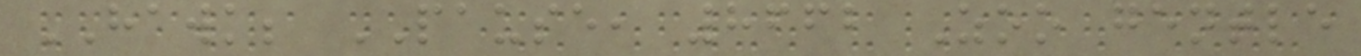HAWK; PAUSE, 8662 Zoo gentle
